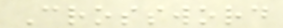Crossword
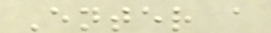Enter a
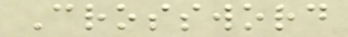Crossword
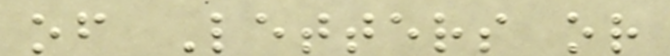of Letters or
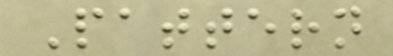Pattern
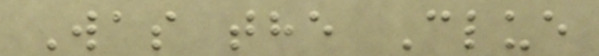Was the Clue
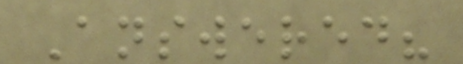Answered?
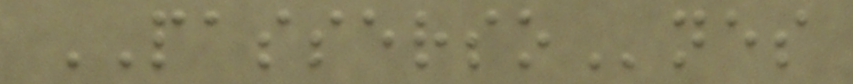PASSERSOnes
